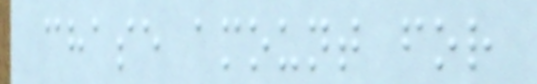chase amount for
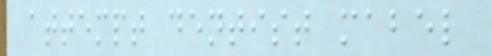attempt dentist mabel
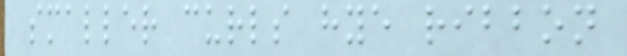smaller curls hye ribbon
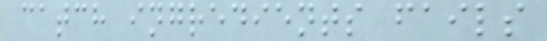catch ingredients fails
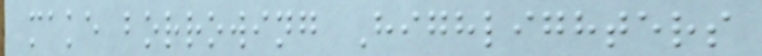make borrowing Highlighters
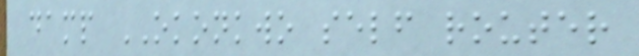damp OKONKWO self router
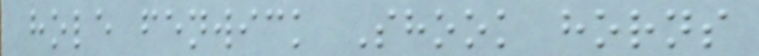hole fenwick Shook horns
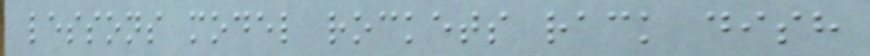lessons model rockets rack dish
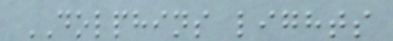DOLPHINS lights
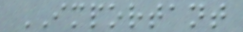IMPORTANT
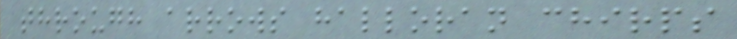through arrows halloran chirps
